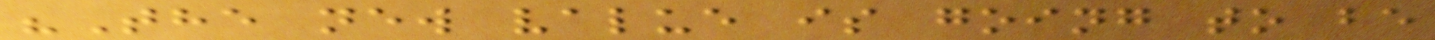"The new value is going to be
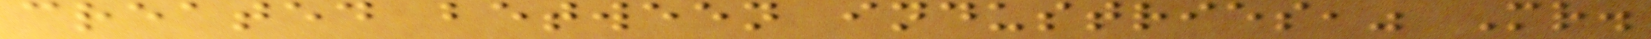created between industries," Mr.
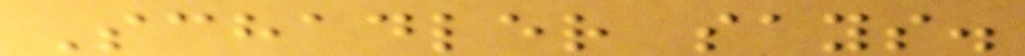Schadler says.
